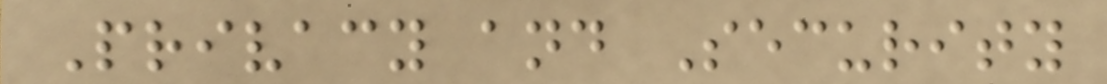Privacy and Security
